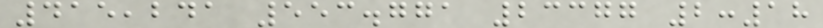415,241 553.771 23377 2:18
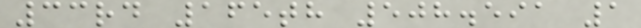33rd 165th 508.591 1
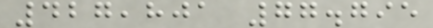427,801 77.795
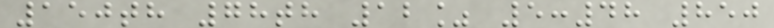150th 78th 12% 5:48 850
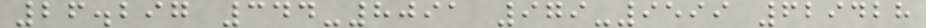26.297 344-8091 979-9599 629428
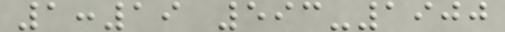1:19 593-1900
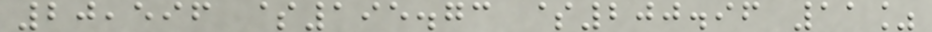20,596 $195.73 $200.96 11%
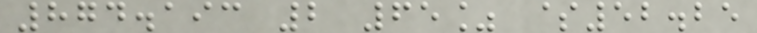874.193 2 65% $52.25
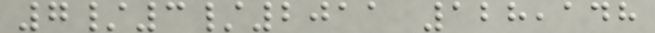7/3/2011 128,148
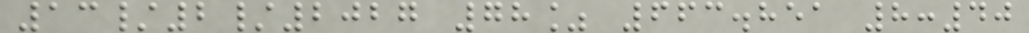13/2/2027 78% 663.851 8:40
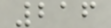216
